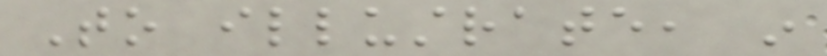To illustrate, in
